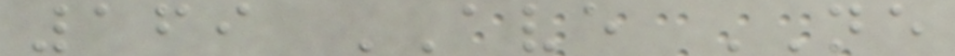169 AVE NE
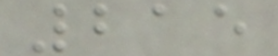215
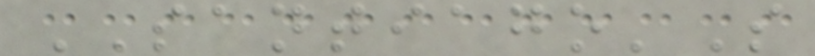SANTIAGO'S
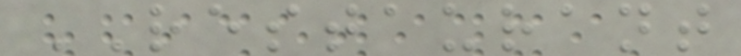RESTAURANT
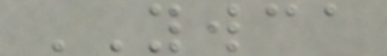YWCA
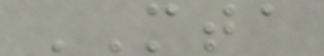MTA
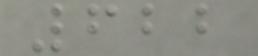622
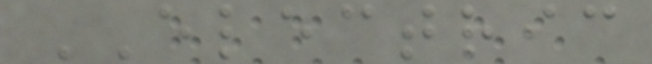ELECTRIC
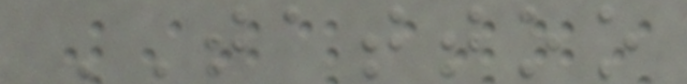TATTOO
